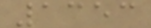1353
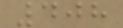408
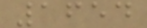1654
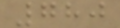780
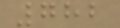782
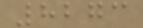8273
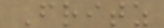Fritz
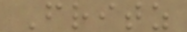Fritz
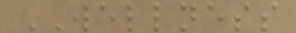WELLNESS
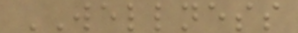WELLNESS
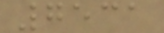7531
